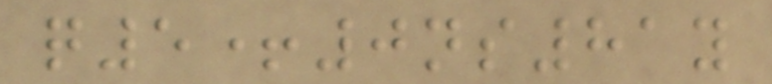q5+0ns81y
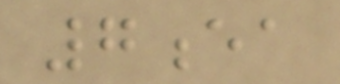7ea
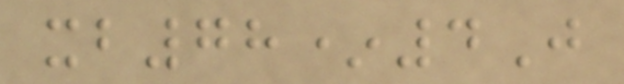xb78*4J
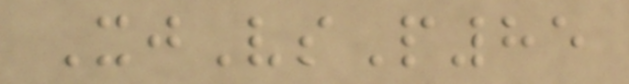XjVsP85
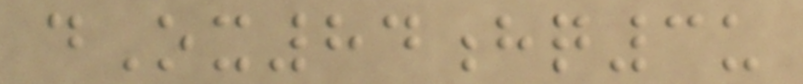dOx84hq3u
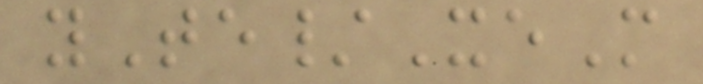yTe/XeM
